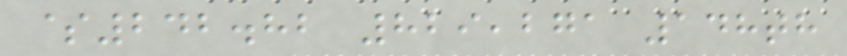$242.82 829,271 148th
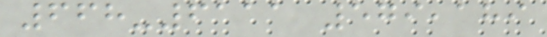668-6111 579,189
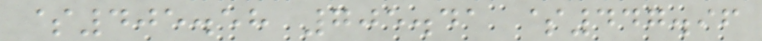$405.58 705.41 $447.96
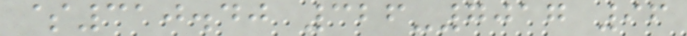$310.40 326-7017 96
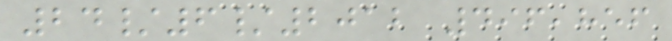24/6/2012 496,856
